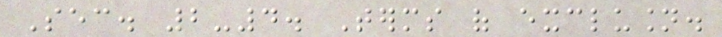Sec. 2-4. Terms of exclusion.
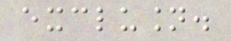exclusion.
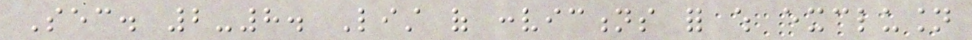Sec. 2-8. List of convictions for which exclusion
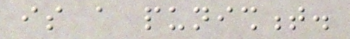is a punishment.
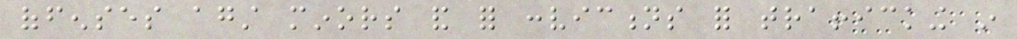offenses against minors and for convictions for trafficking in
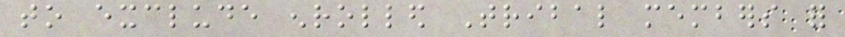to exclude enrolled Tribal members for
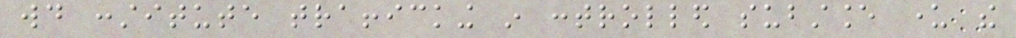would constitute trafficking in controlled substance under the
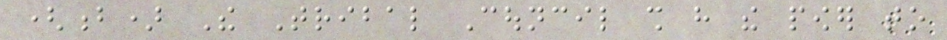(b) The Tribal Council shall have the power to
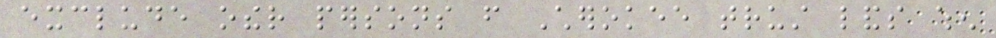exclude other persons from Cherokee trust lands when
